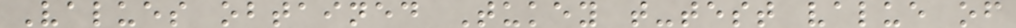Values obtained Tukey t-test value of
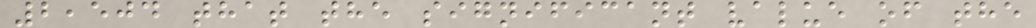2,504 that the significant value of the
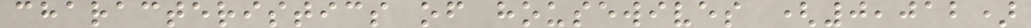characteristics of housewives (0,012)
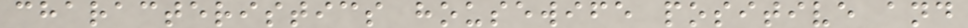characteristics housewife positive and
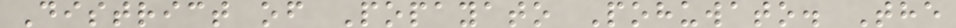District of Popayato Pohuwato. The
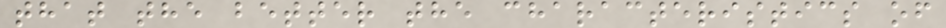that the better the characteristics of
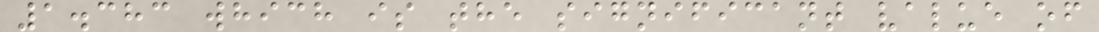1.383 which is the significant value of
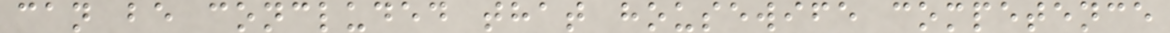can be concluded that housewife competence
